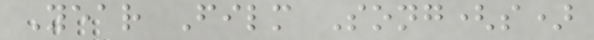Year Film Song(s)
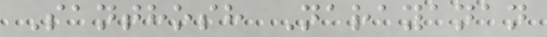Santhosh Narayanan
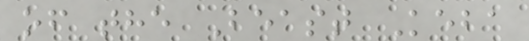of the Beast Keba
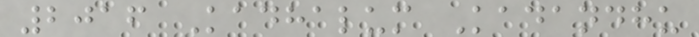2016 Kadhalum Kadandhu
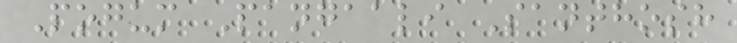Pogum Pangaali Santhosh
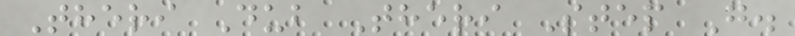Theri Dub Theri Step G.
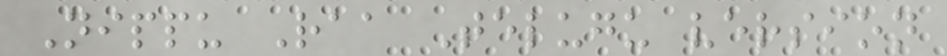Nippu Raa Telugu version
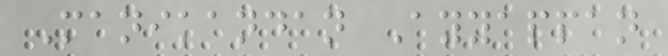Manikandan Ayyappan
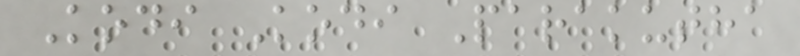Kodi Kodi Parakutha
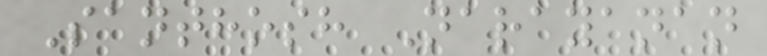Santhosh Narayanan
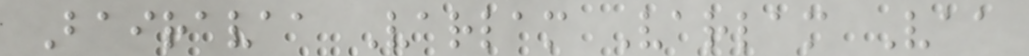Bairavaa Varlam Varlam Vaa
